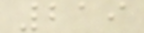219
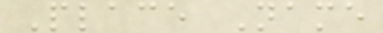Place Name
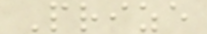Prize
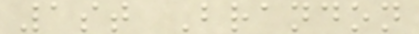1st Brandon
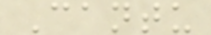Cantu
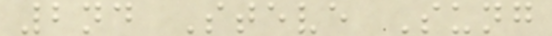2nd Steve Sung
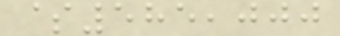$585,000
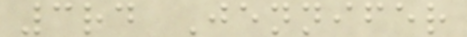3rd Jennifer
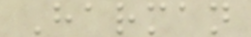Harman
